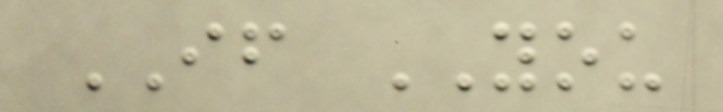IF YOU
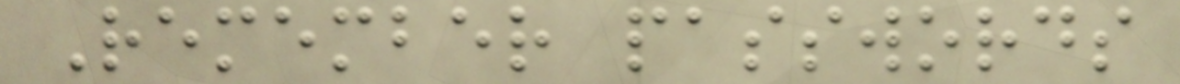Remember passwords
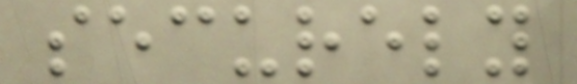securely
